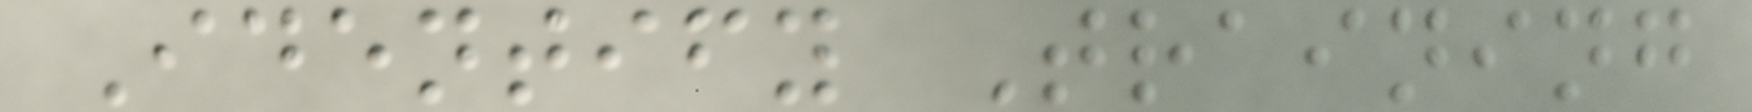Identify Training
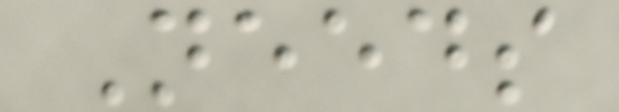Needs
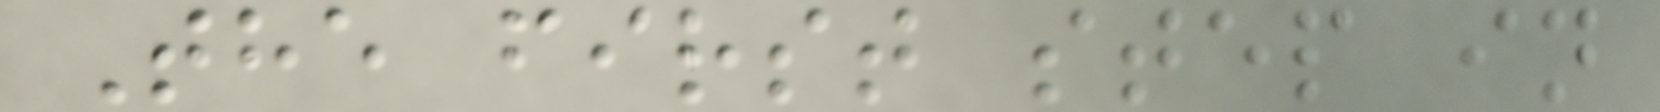The first step in
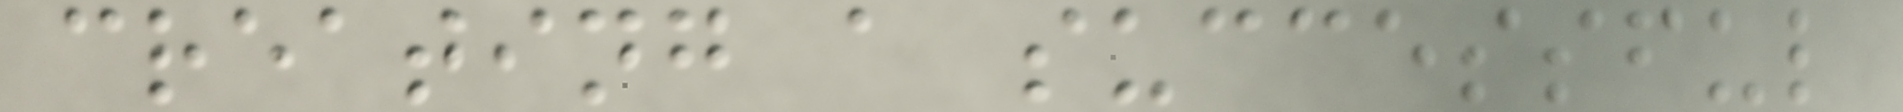creating a successful
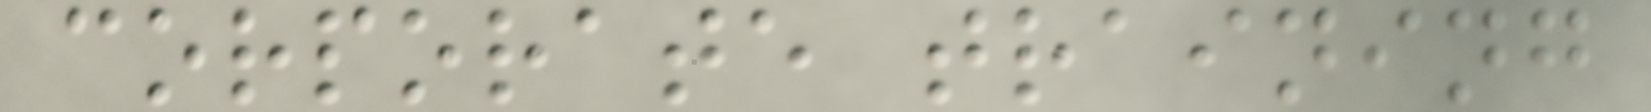corporate training
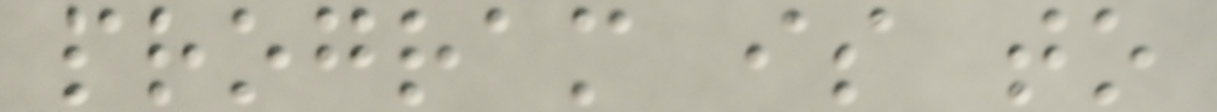program is to
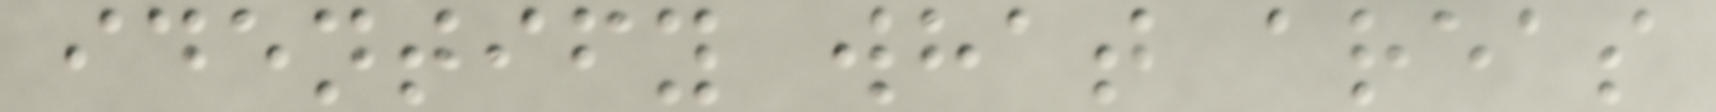identify what areas
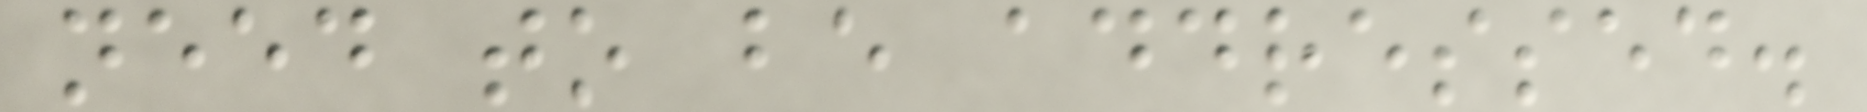need to be addressed.
